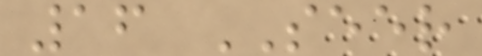16 SEER
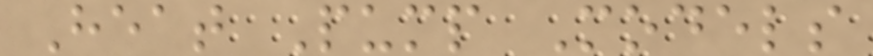Heat Pump Models
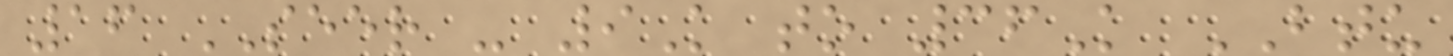16 SEER - 9K to 36K BTU
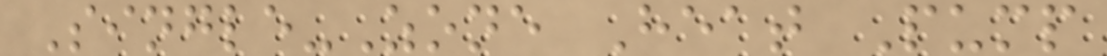Single-Zone Heat Pump
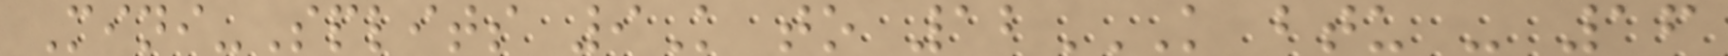Mini-Splits 9K to 12K BTU - 16
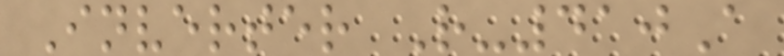Inverter R-410A
